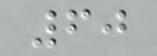60
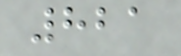821
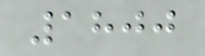1800
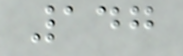147
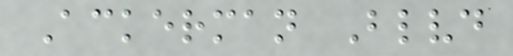Ackerman Blvd
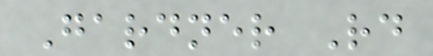Gardner Rd
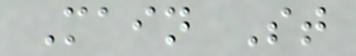Main St
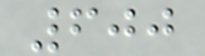600
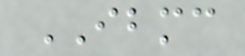IBMC
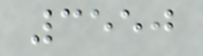3550
